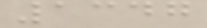1347
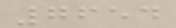7654
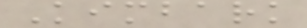Kimbark
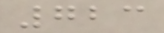723
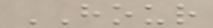HOUR
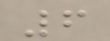6
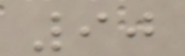90
